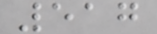517
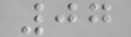07
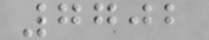7702
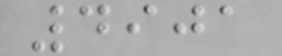4901
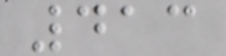413
